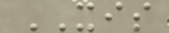XIS
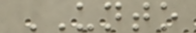UNTO
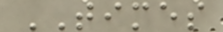TIMES
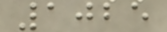1025
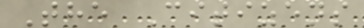The Citizens
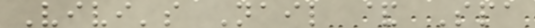Vivi's Nail & Spa
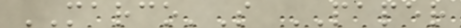MARCO'S PAPER
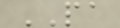PA
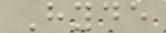Hyde
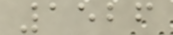1526
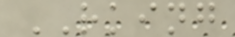RKING
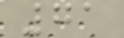71
